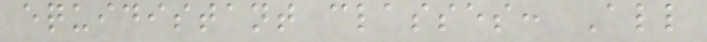equidistant classes: All
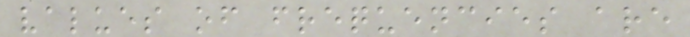values of frequencies are
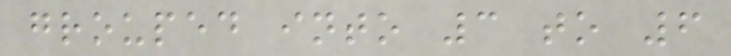grouped into 3 to 6
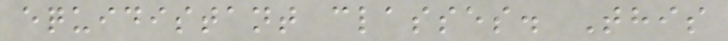equidistant classes. This
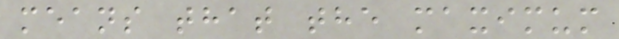means that the maximum
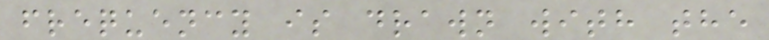frequency is drawn with the
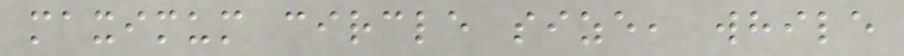maximum circle size, while
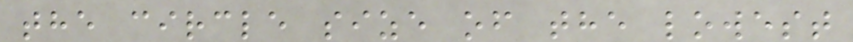the circle size of the lowest
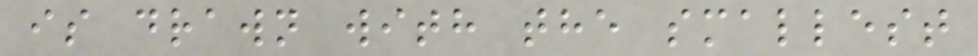is drawn with the smallest
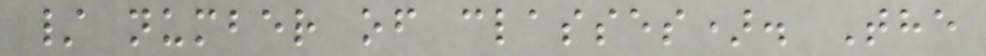/ number of classes). The
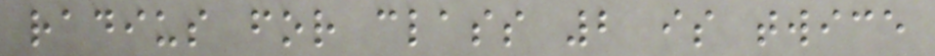radius for class 2 is twice
